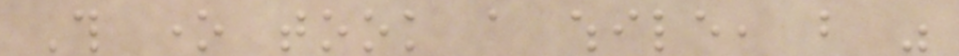This one took a while, but was
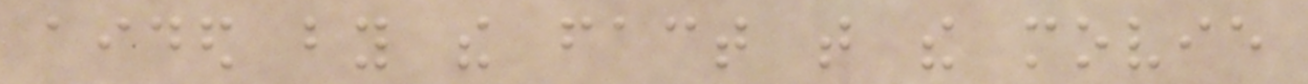aided by the fact that the movie
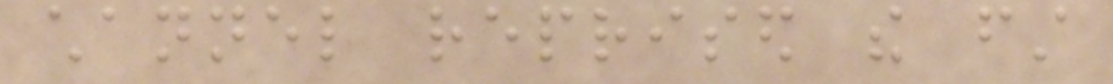channel reprised the first
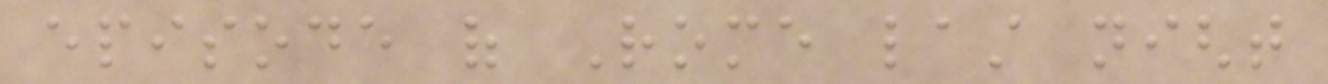episode of Rome last night
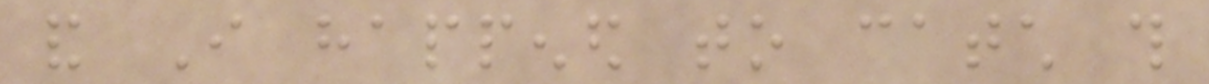and I happened to catch this
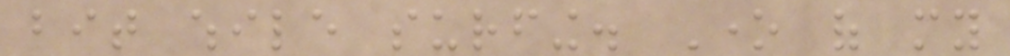bit while surfing. One of my
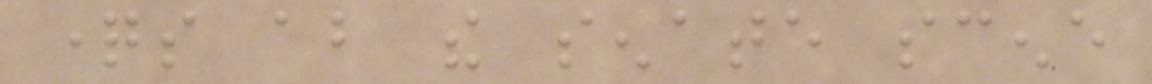questions about the senate scene
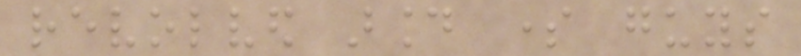revolved around some guys
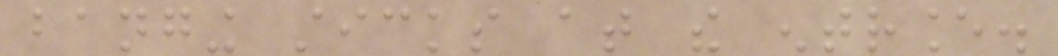banging sticks at the entrance.
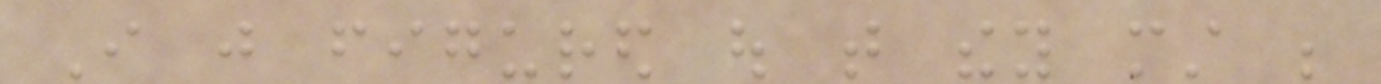I just figured out that they must be
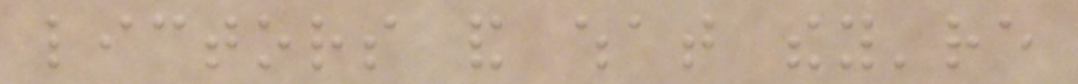lictors and what they're
